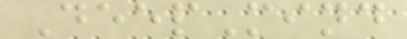DeepMind
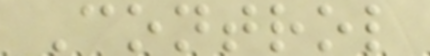Control
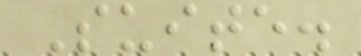Suite.
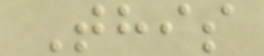This
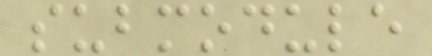submodule
